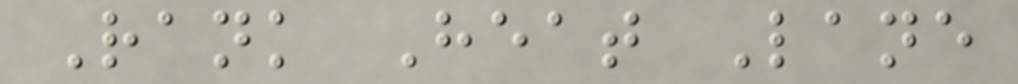Rank Heat Lane
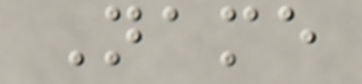Name
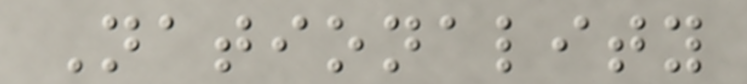Nationality
